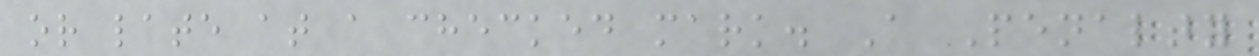or late at a checked mark. A Penalty
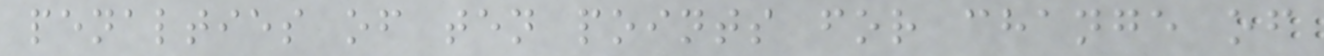penalties of ten points for change of
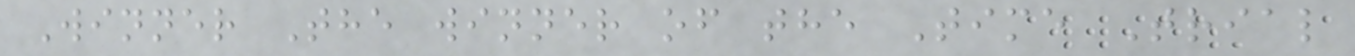Winner The winner of the Time Trial
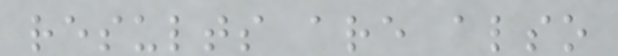results are also
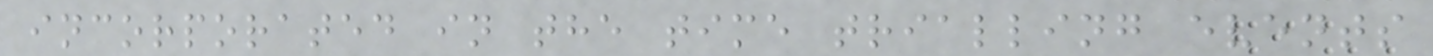incorporated in the time trialling events
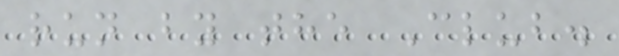run by the Club.
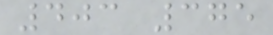403 375
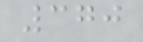370
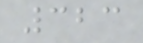323
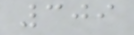309
